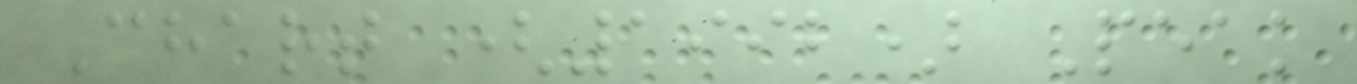Chart (1992) Peak
